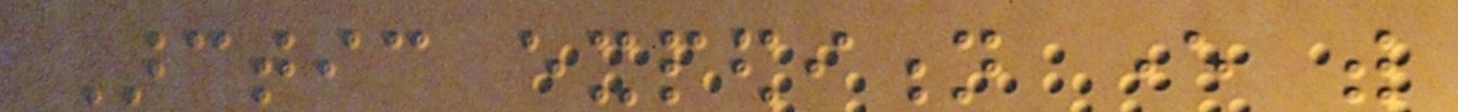Arctic expedition ever with
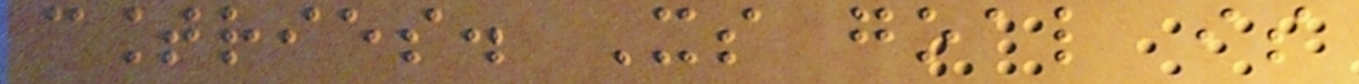countries. Its goal is
